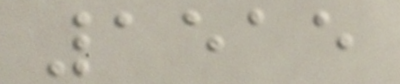1515
